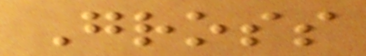Gross
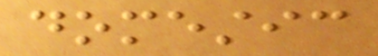domestic
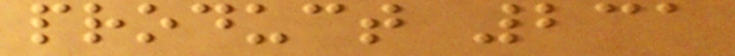product 231
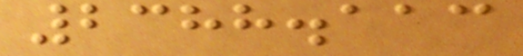2388.113
